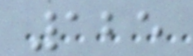125
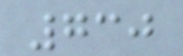730
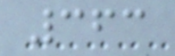363
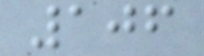106
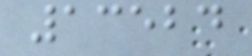13524
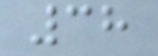38
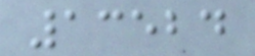13524
